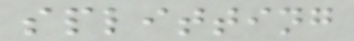splitting
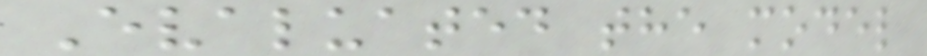Evaluated the model
